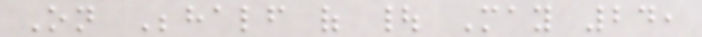On Behalf of | May 24,
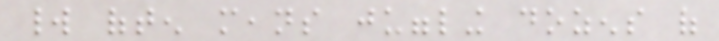world often means juggling dozens of
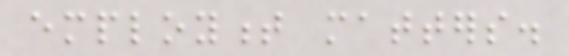employment matters.
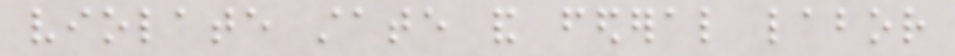violate state and federal labor
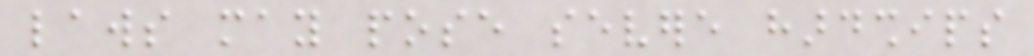laws may pose severe hardships
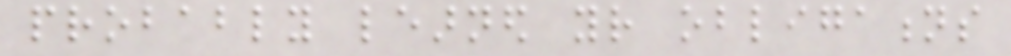probably learned your obligations
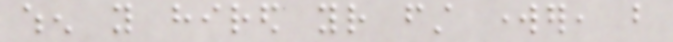when you hired your first worker, but
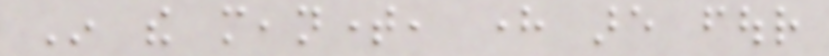In the meantime, here are four
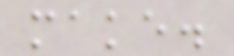make.
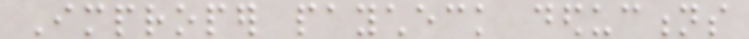Improper paycheck deductions
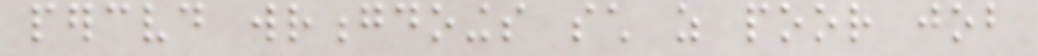perceived wrongdoings such as poor job
